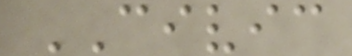CIVIC
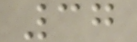37
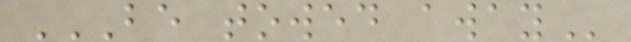BE TOWED AWAY
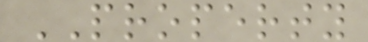PROPERTY
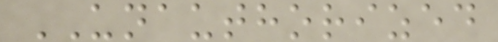UNAUTHORIZED
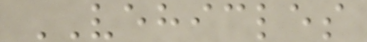VEHICLES
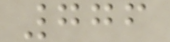776
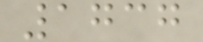1737
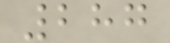287
